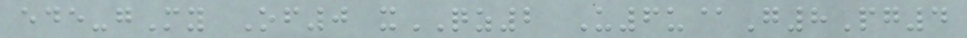ede-gMy Of0 xQZ2 U6u@G8Pg4
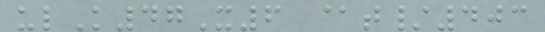ulK47X6 @t/403
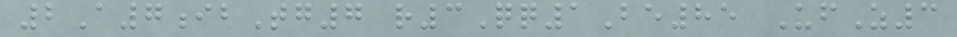2A7ibTg7 r3Qq1Be85 UfZ3
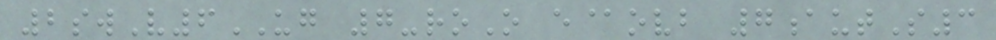2swV6UG 7-roO e@ovb 7autS3
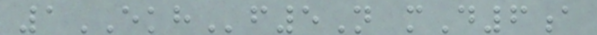1EKHf5N mD6a
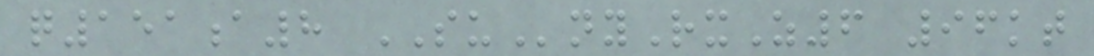q151a8 SUnyRxZ6 96kt
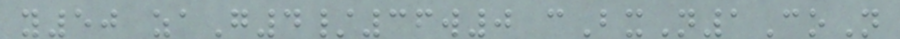y50 zaG4/36w0 cBxN1CoN
